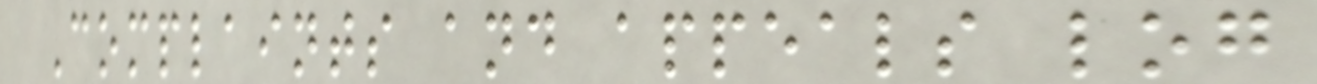Complaints and appeals log
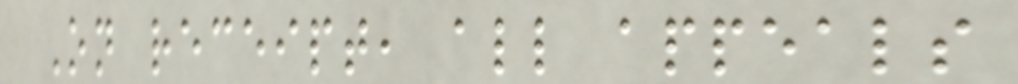On receipt, all appeals
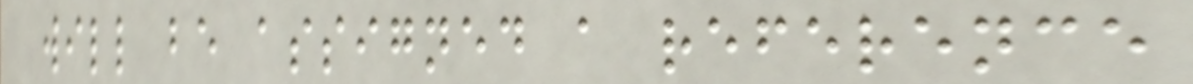will be assigned a reference
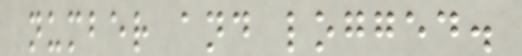number and logged.
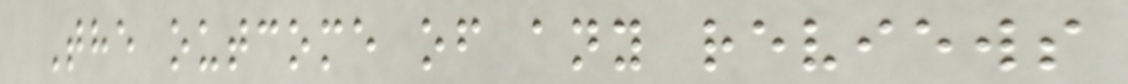The outcome of any reviews
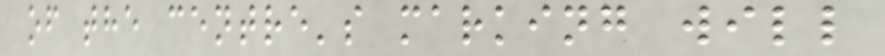of the centre's marking will
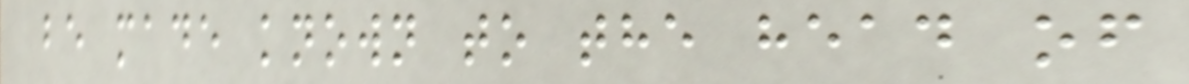be made known to the head of
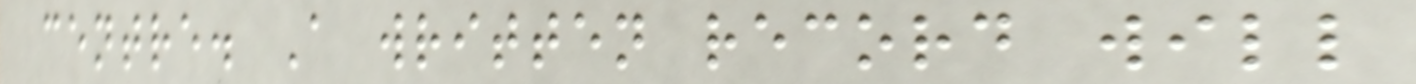centre. A written record will
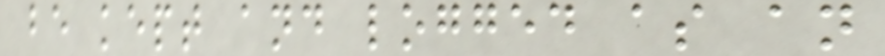be kept and logged as an
